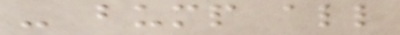- bump all
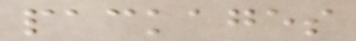packages
